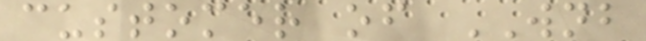customer of WNB
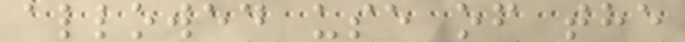allowed use of the
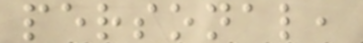personal,
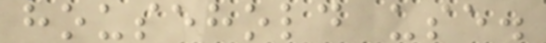household use.
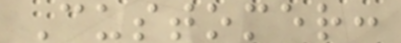Customer:
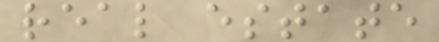real estate
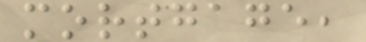mortgage,
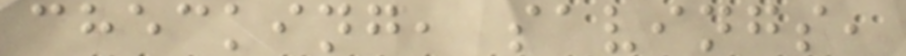checking, savings,
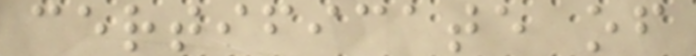certificate of
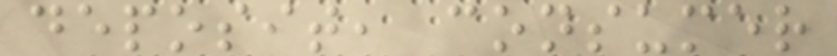deposit, consumer
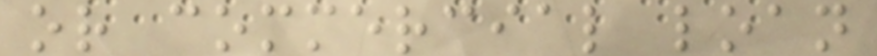or commercial loan
